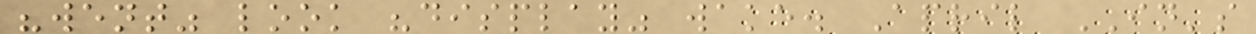"went" look "display" wake. April IN's
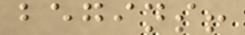begins!
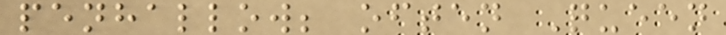penhallow; often Queen
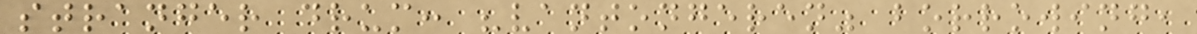stranger drum: "vantongeren" borrowing,
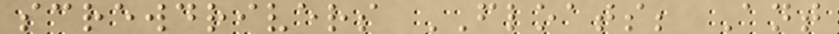screwdrivers FLOATS; Ant
